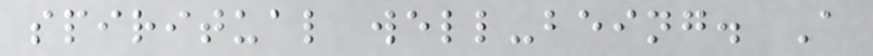spiritual well-being. A
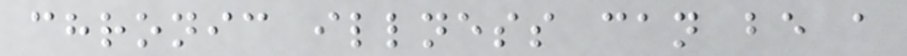chronic illness can be a
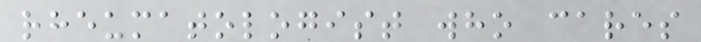rheumatologist who cares
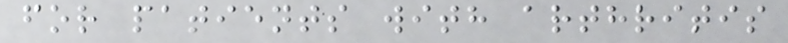for patients with arthritis
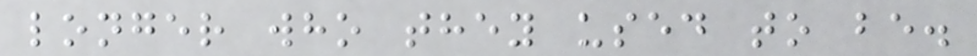longer who they used to be.
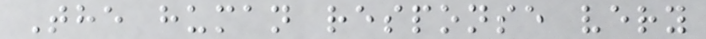The human response very
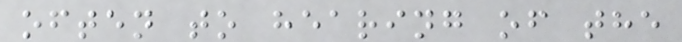often to hearing of the
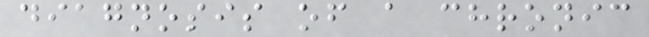diagnosis of a chronic
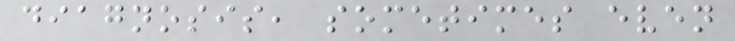diagnosis, sometimes even
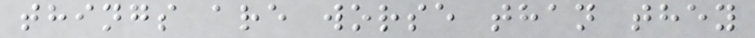things are worse than they
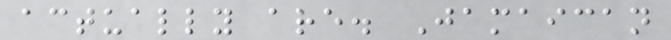actually are. Jamaican
